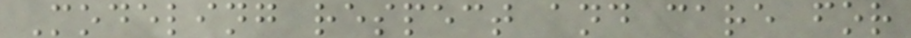Modeling respect and care for
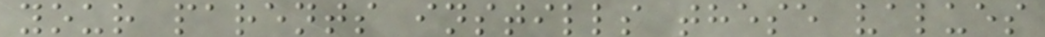your parents instills these values
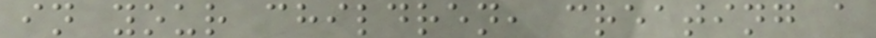in your children, creating a
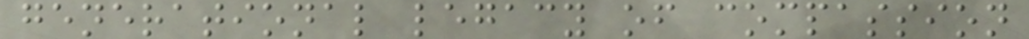generational legacy of compassion
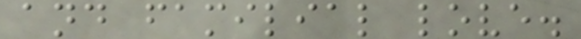and familial love.
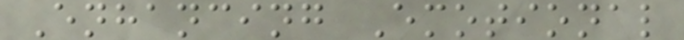Enhancing Emotional
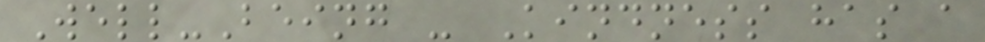Well-Being - Kindness has a
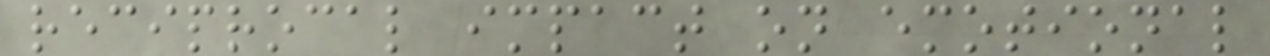reciprocal impact on emotional
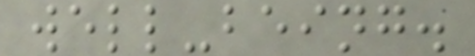well-being.
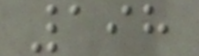198
